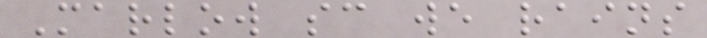Marlow sc we rains
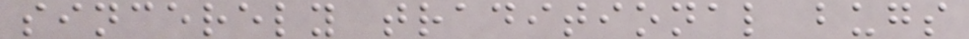sincerely traditional bugs
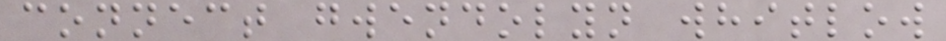connect gwendolyn whitlow
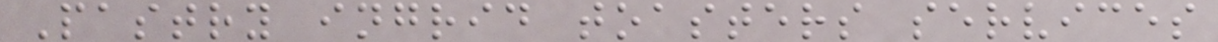Pastry ingrid toasters services
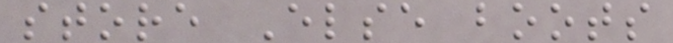store Else boots
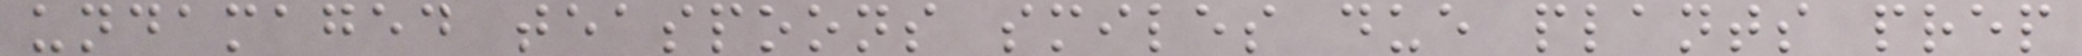undamaged teaspoons smiles due plants prep
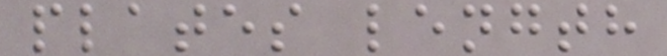plates length
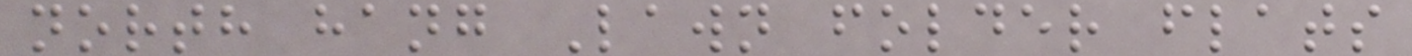north hang Lawn folder flats
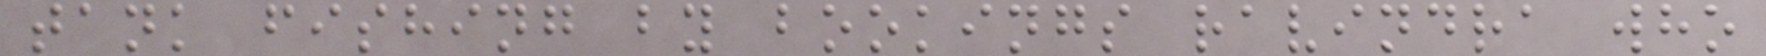tank fishing by bookings ravindra who
